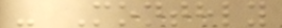- Monthly
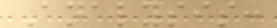Analysis:
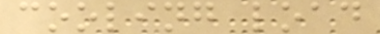cooling load
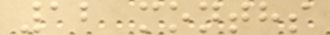12 months
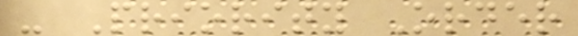- Priority Order
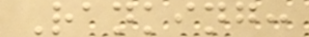Ranking:
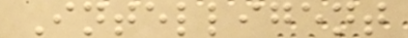Intelligent
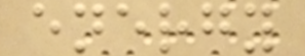energy
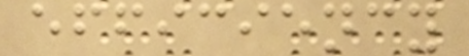efficiency
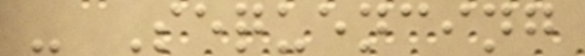- Sequencing
